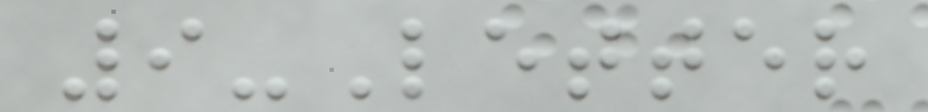9-Letter
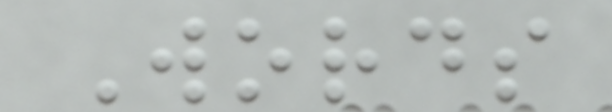Words
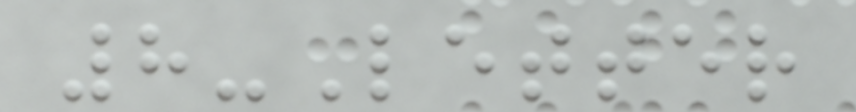8-Letter
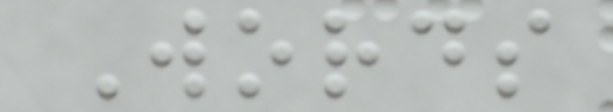Words
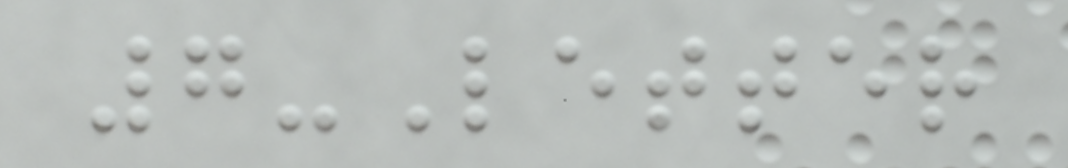7-Letter
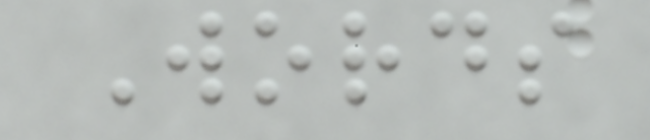Words
